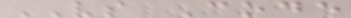VS Code
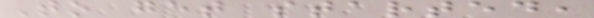To get started,
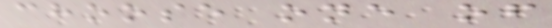choose one of
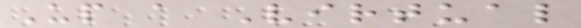Up a Virtual
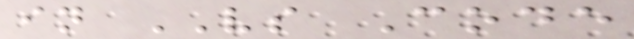in VS Code
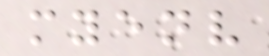myenv
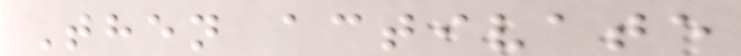Then activate
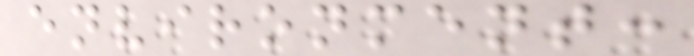environment:
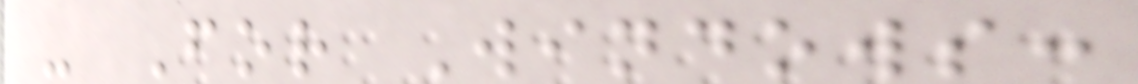- For Windows:
